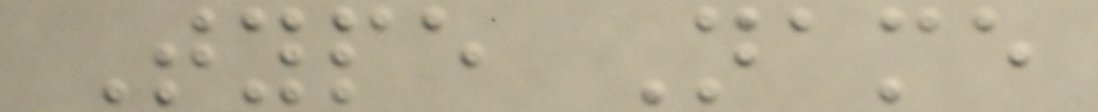Type Name
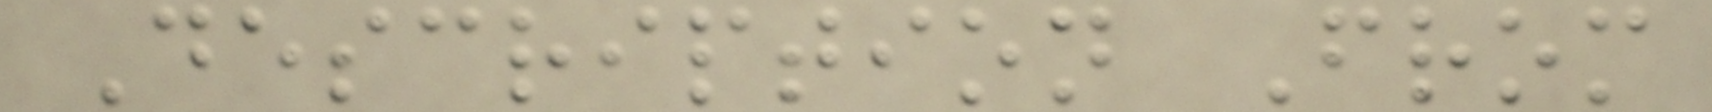Description From
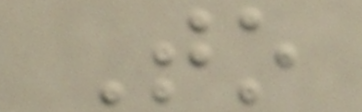To
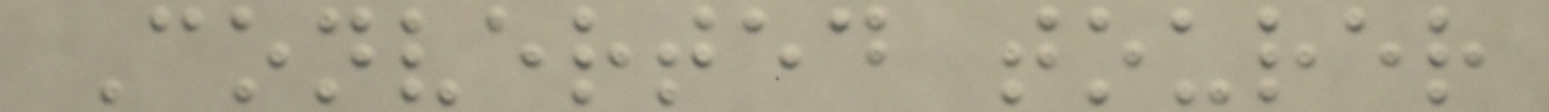Converted tourer
